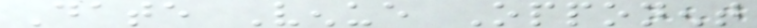Date Venue Opponent
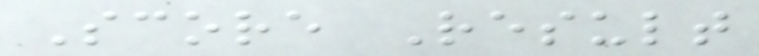Score Result
